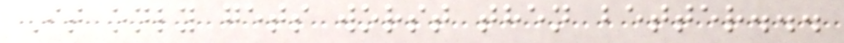It only gets worst then better...
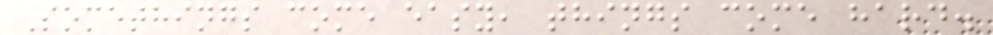Somethings come easy, things come hard.
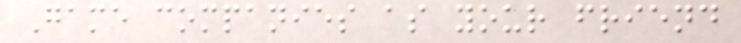Game companies as your friend
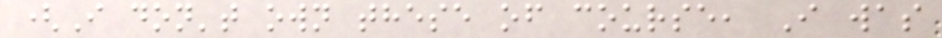(I don't own these of course, I was
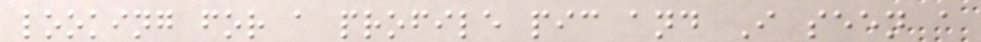looking for a profile pic and I seen a
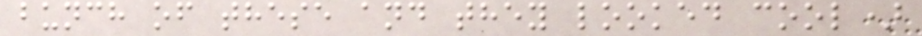bunch of these and they looked cool)
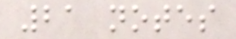21 notes
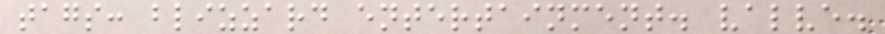tags: blizzard entertainment. valve.
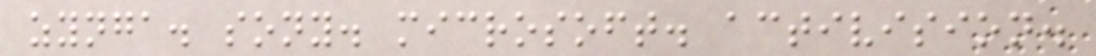zynga. sony. microsoft. activision.
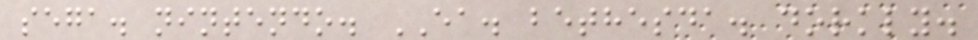sega. nintendo. EA. bethesda. dorkly.
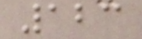123
